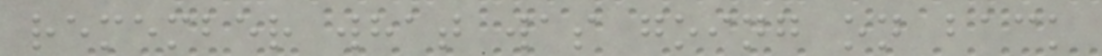remember what was going on back
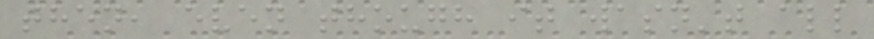then, even though it wasn't all
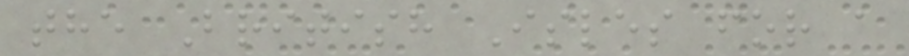the British Isles for a
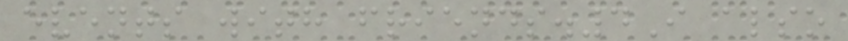events with friends.4I also
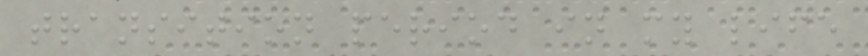transition period in my life
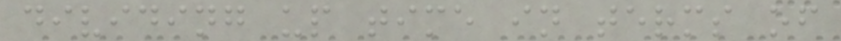dividing up time in terms of
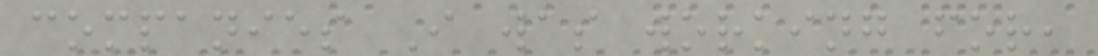companies I was working for,
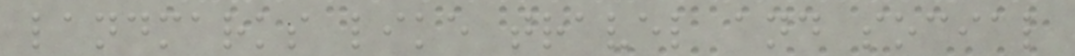landmarks like travel and social
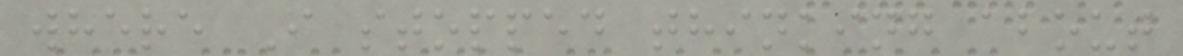where I stopped thinking about
